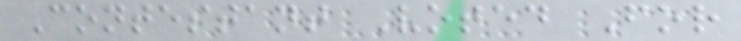Contestant Voted For
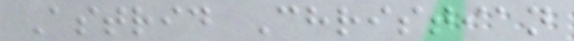Astrid Christian
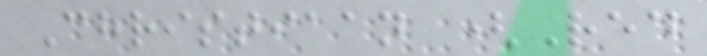Christiaan (Red
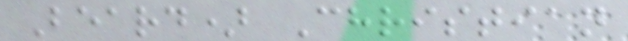Beard) Christian
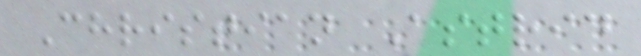Christian Astrid
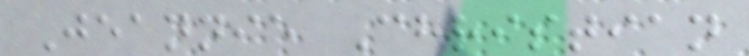Jeannie Christian
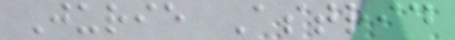Jurie Astrid
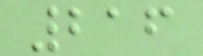216
